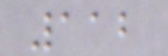112
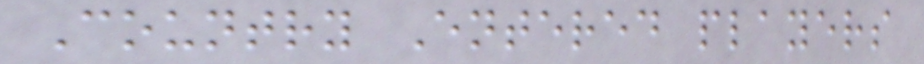Country Entered players
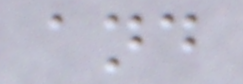and
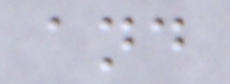and
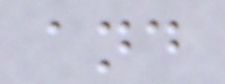and
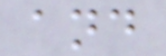and
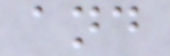and
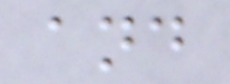and
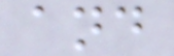and
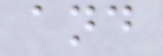and
